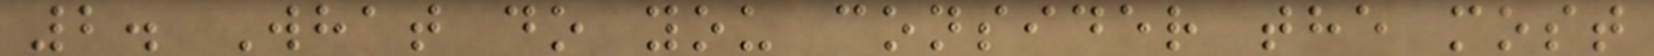2. What do you consider the most
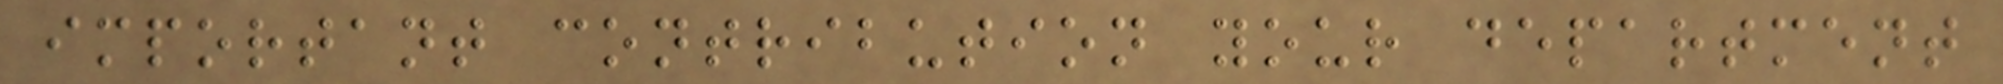important contribution your department
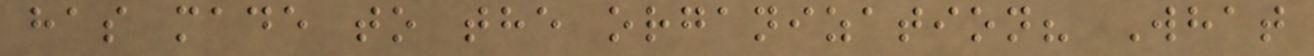has made to the organization? What
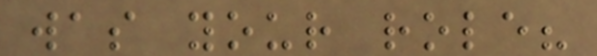was your role?
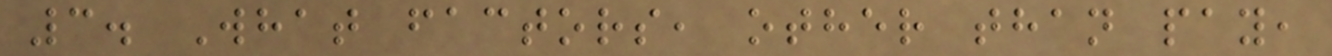3. What factors, other than pay,
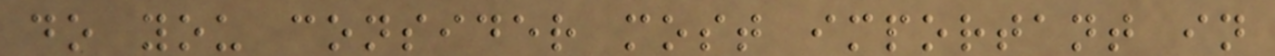do you consider most important in
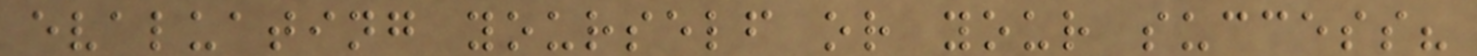evaluating yourself or your success?
